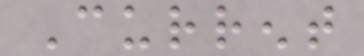Current
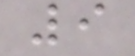9
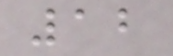12
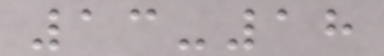13-18
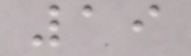19
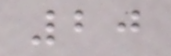20
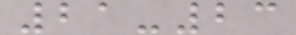21-23
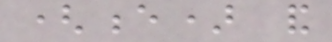(e) and
